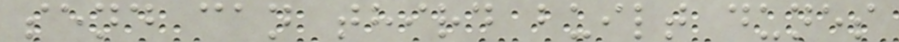send can third built dunes
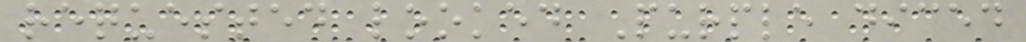requested looked Purple diced
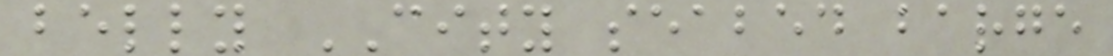belly CITY seabed barge
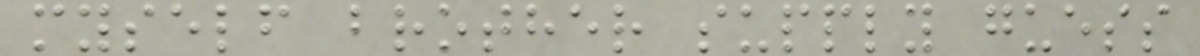myself brother supply guess
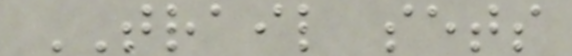TRAIL sets
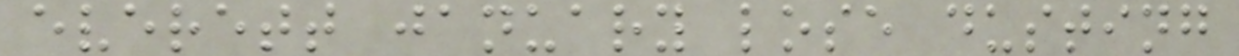everett january lose dusting
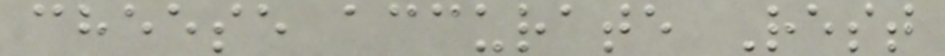cheese accurate Rest
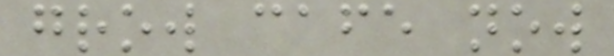grow cafe now
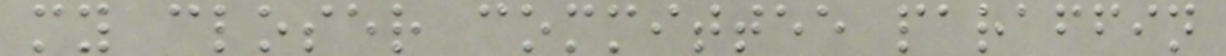my closer committee paraffin
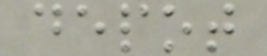depot
